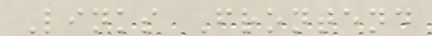Links Frontend
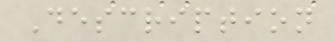Description
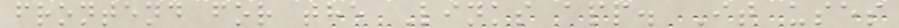frontend for the Links app. It uses
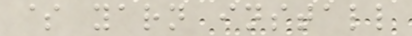$ yarn install
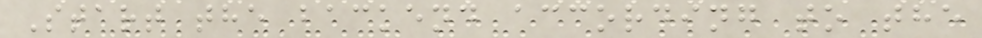Start the backend according to the
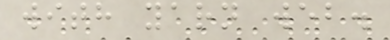with yarn web.
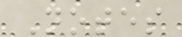Notes
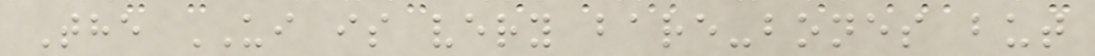The UI is very bare-bones but
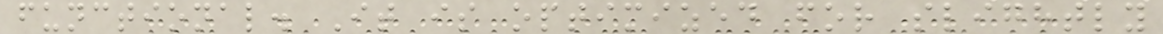functional. It is optimized for slightly
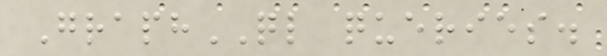GraphQL queries.
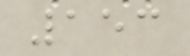153
